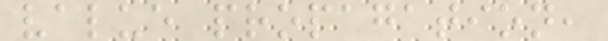value propagation,
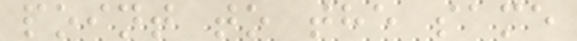point to the same
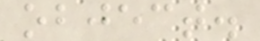object.
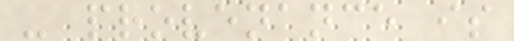- provenance is
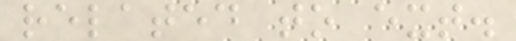related to ext.
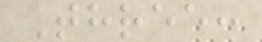Three:
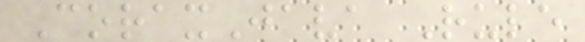CoraxJava Rule
